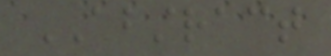ABSTRACT
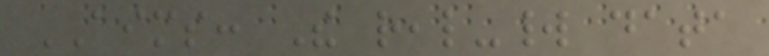AIMS: The real-world data
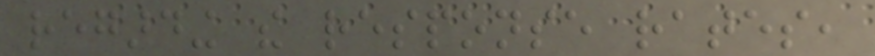regarding the response rates,
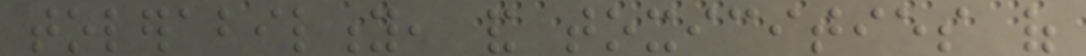tolerability, and toxicities of
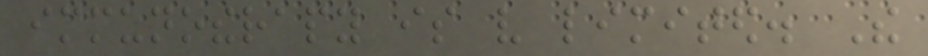immunotherapy is very limited. The
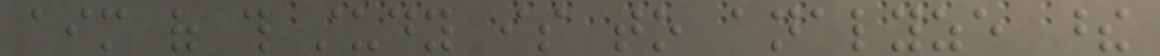aim of this study is to analyze these
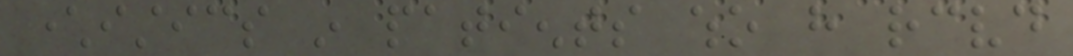characteristics in patients who have received
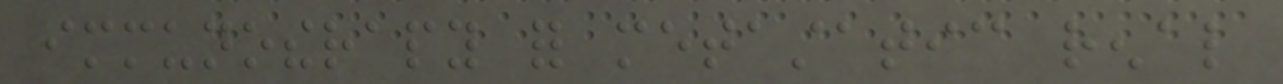immunotherapy for metastatic renal
